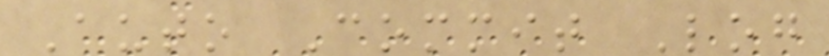Auto Commit Log
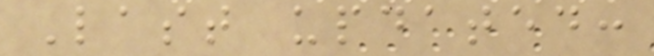Last updated:
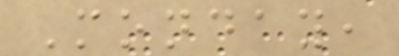Monday,
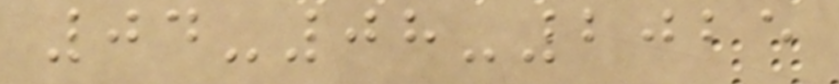04-08-2025
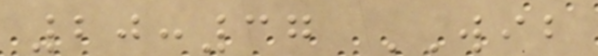20:37 WIB
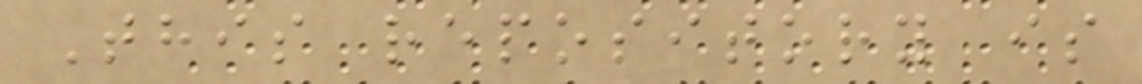This repository is
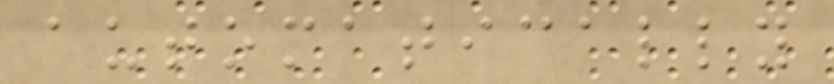automatically
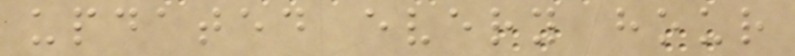updated every hour
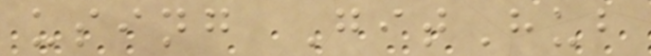using GitHub
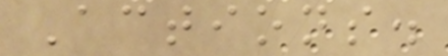Actions.
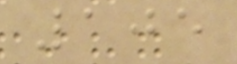105
